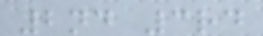2nd 3rd
